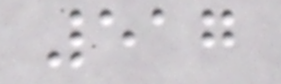517
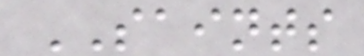SAINTS
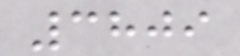3809
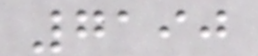7190
